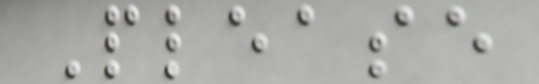Please
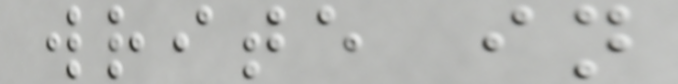write in
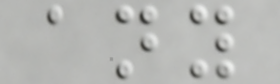any
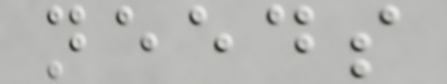needs
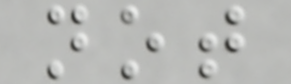not
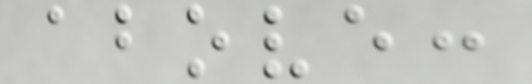above:
